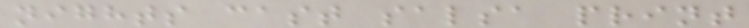nights cast salsa print
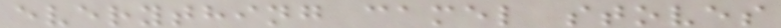everything camel stoves
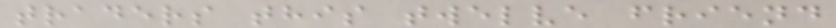traders this twelve friend
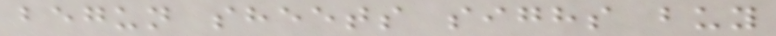begun sheets sighs buy
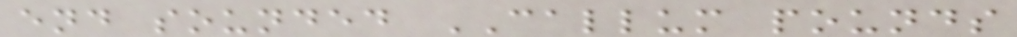end sounded CALLUM pounds
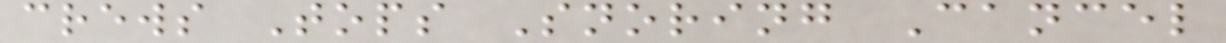crews Tops Snoring Cancel
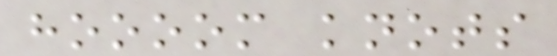hoooom knots
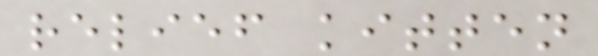relief kitten
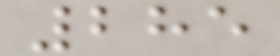285
